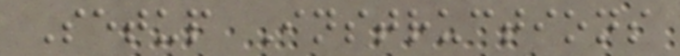Setup Instructions
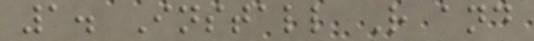1. Install R and
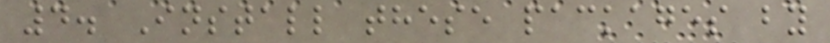4. Install these packages by
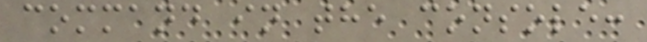command in the console:
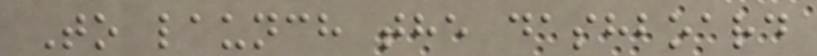To launch the dashboard
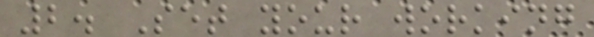2. Set your working
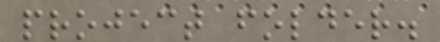project folder.
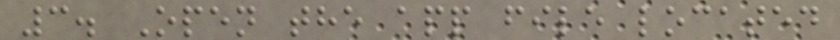3. Open the app file located
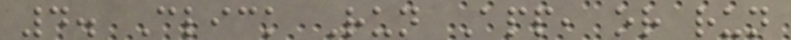4. Click Run App, or run
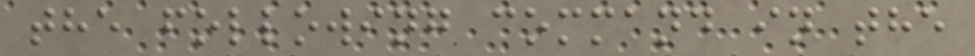the following command in the
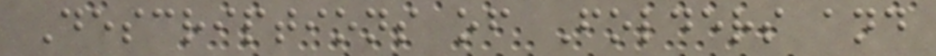Descriptions of Folders and
